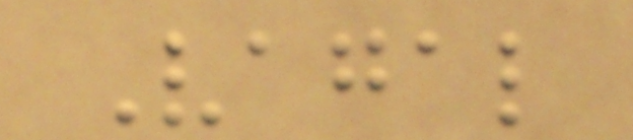Vagal
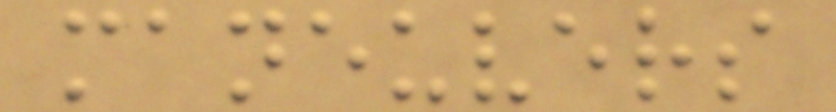maneuvers
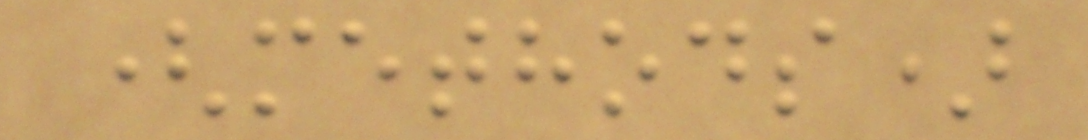(methods)
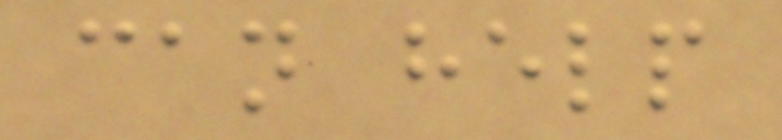can help
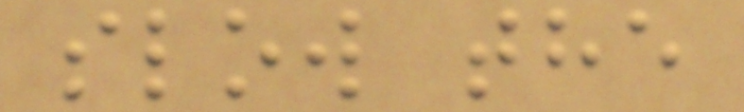slow the
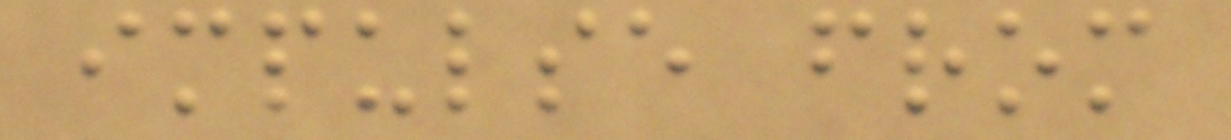impulse from
